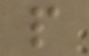p
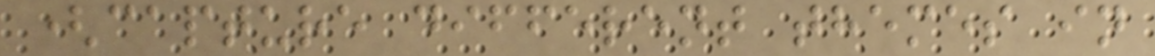(capture different themes in
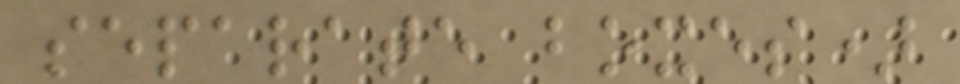separate boxes)
